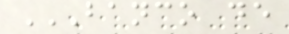BANCO DE
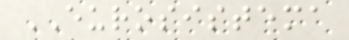EUROSISTEMA
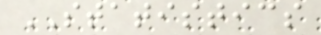STATISTICS
